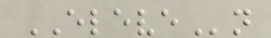ELEVEn
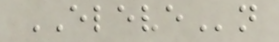ELEVEn
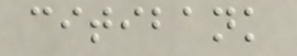citibank
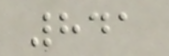841
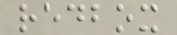redbox
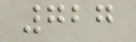727
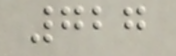727
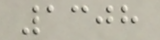1308
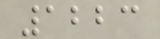1223
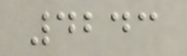4243
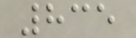835
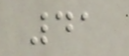41
